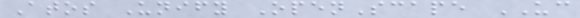Atos Unify OpenScape UC
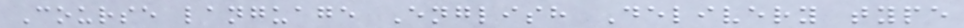Course language English Delivery type
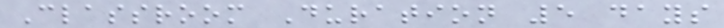Classroom Duration 5 days
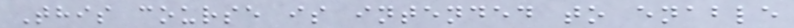This course is intended to enable
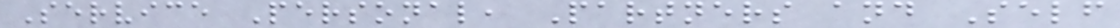Service Personal, Partners and Self
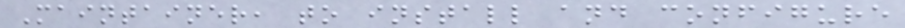Maintainer, to install and configure
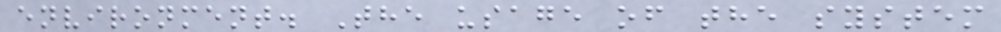environment. The usage of the system
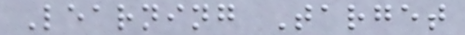Learning Target
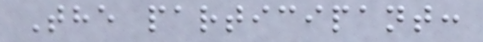The participant:
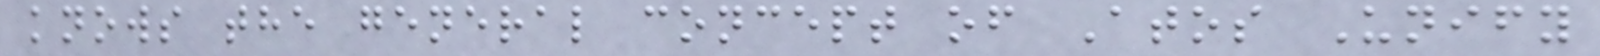knows the general concept of Atos Unify
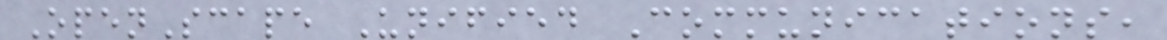OpenScape Unified Communications,
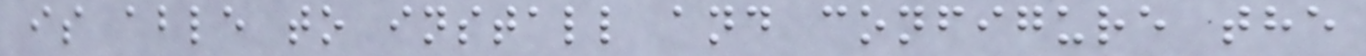is able to install and configure the
